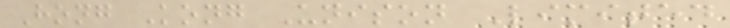Hong Kong Unison Limited
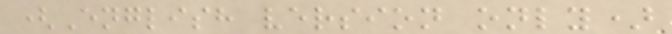(English version only)
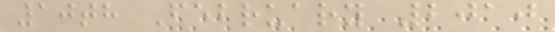10th February 2010
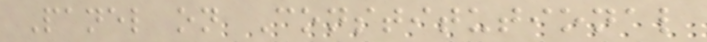Panel on Constitutional
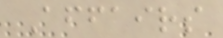Affairs
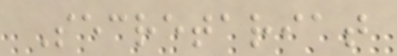Secretariat
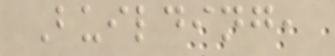Building,
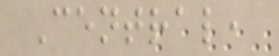Central,
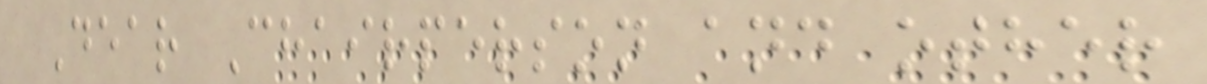Dear Chairperson and other
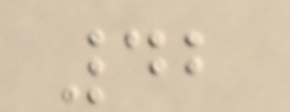42
